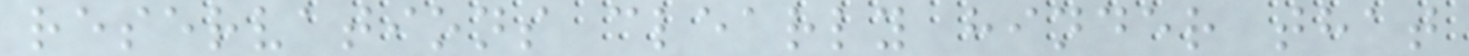reservations clearly hinder that
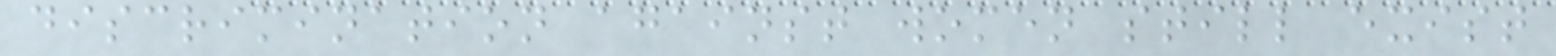discrimination against women still exist
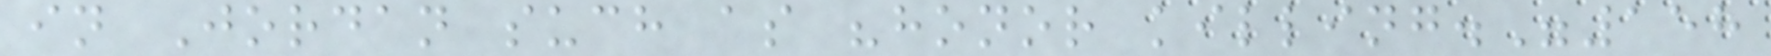in Jordan such as "honor killing."158
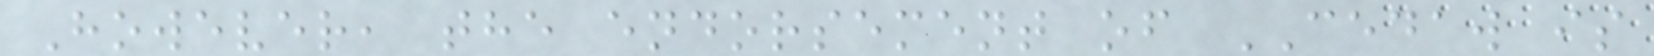However, the endorsement of CEDAW is
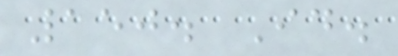150. Id.
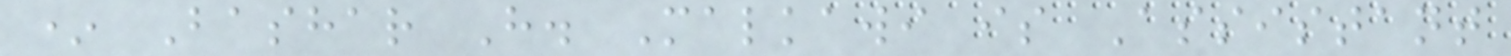* Bashar H. Malkawi is Assistant
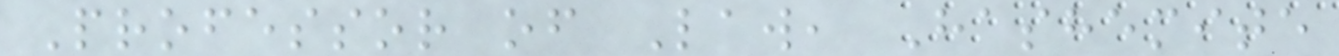Professor of Law, Hashemite
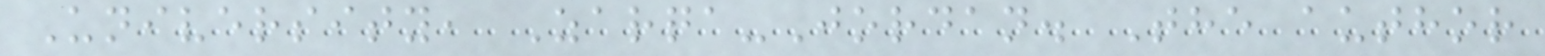University, Zarqa-Jordan. The author
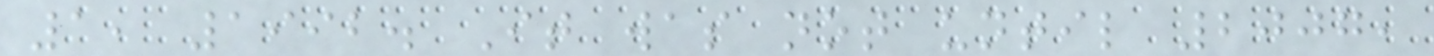1, 1992. It was not until 2007,
